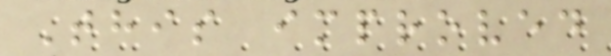This improved
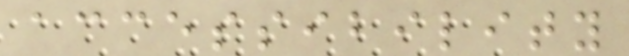accessibility
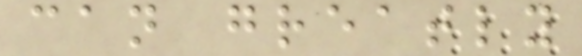can greatly
